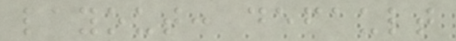layout: default
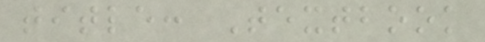title: Textbook
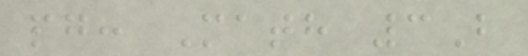pg: Math 3B
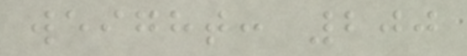weight: 200
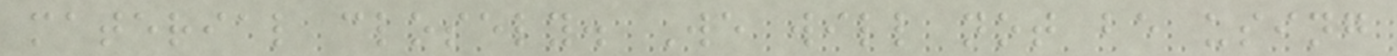material closely. We will not be using
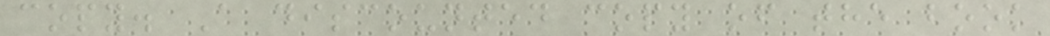copy. A discounted copy of the book
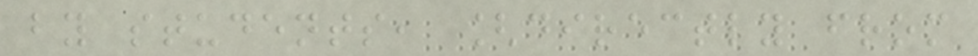by students, [directly from
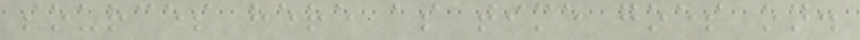sources here as time goes on.
